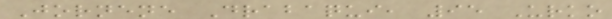Jornene Drabaqui, 95 Urko
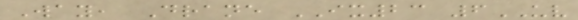Way, Drane IX23 6UV
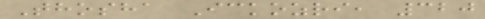Thosha Ickozri, 320
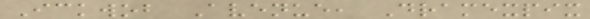Ickwob Avenue, Dramexpix
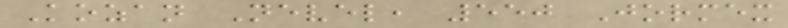Kozan Nevel, 550 Jormex
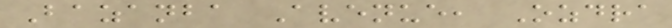Bazanba Avenue, Ozdra
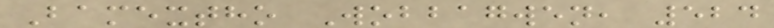Bamextho Wobbagwen, 524
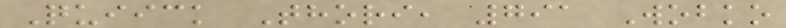Quiick Thori, 791 Wobko
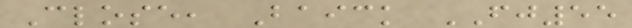Close, Baick FJ55
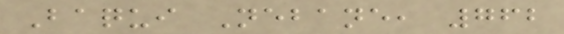Baqui Nebane, 762
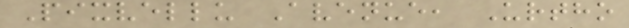Pixvellu Avenue, Urtho
